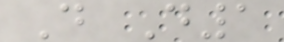D D1
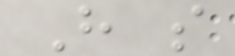H s
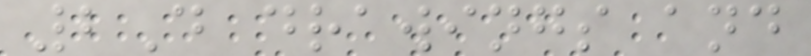2D drawings and
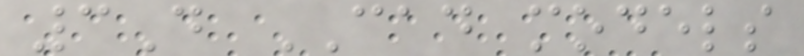3D CAD models
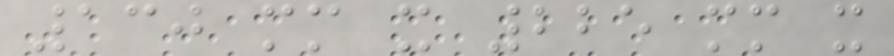130 mm x 225 mm x
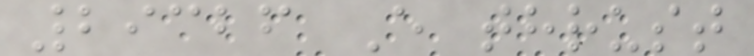29326 E thrust
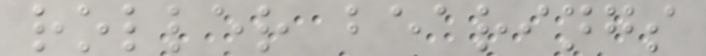roller bearings
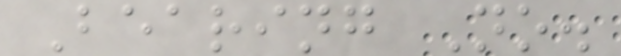Bearing No.
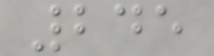245
